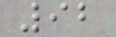92
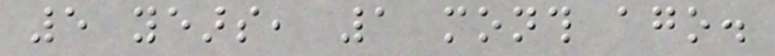5 years, 1 month ago.
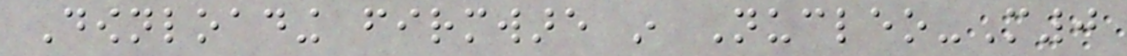Downloading firmware in Nucleo-M0
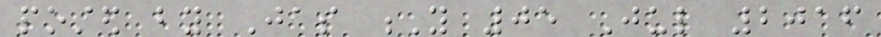posted by Jas Y 05 Jul 2016
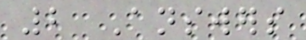2 Answers
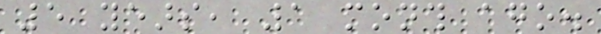5 years, 1 month ago.
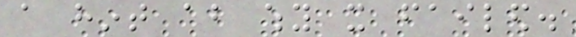a hint about why it failed.
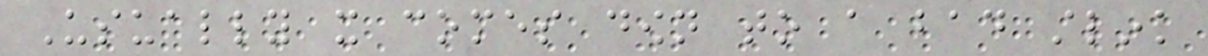Usually it comes down to a bad stlink
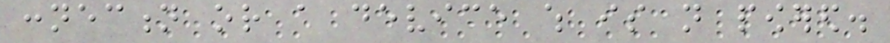connection or a device which is not powered.
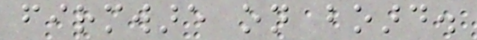firmware on board.
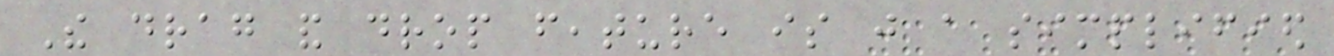The drag and drop feature is just a simplified
